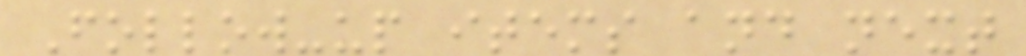Follow-up items and next
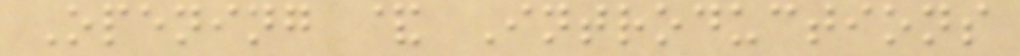Opening & Introductions
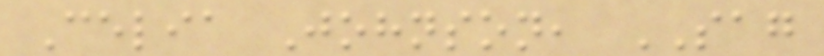Celia Johnson, SAG
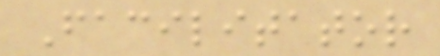Facilitator
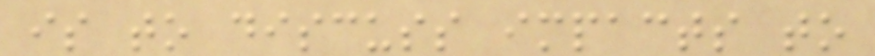is to discuss impacts to
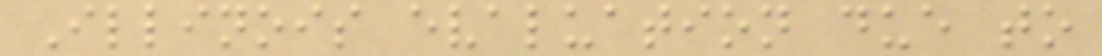Illinois evaluation due to
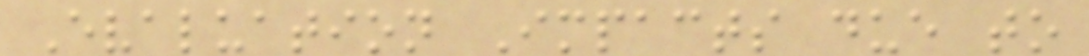Evaluation Impacts due to
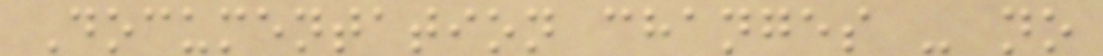Documentation changes - no
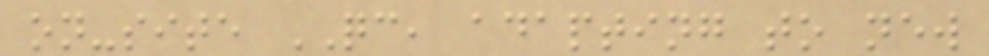on-site QC, adapting to new
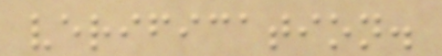verification.
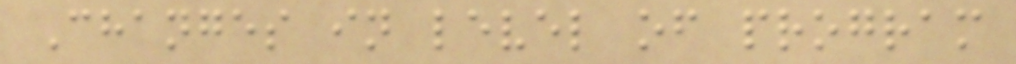Changes in level of program
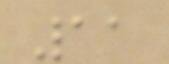11
